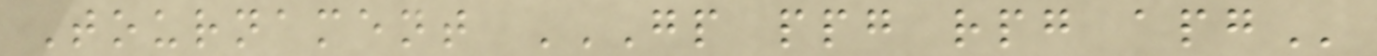Tournament GP PPG RPG APG
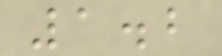1.2
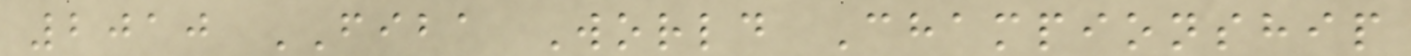2010 FIBA World Championship
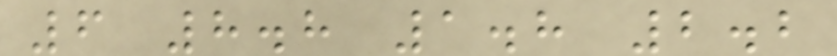6 8.8 1.8 2.2
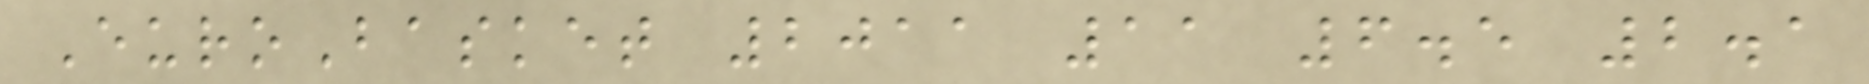EuroBasket 2011 11 6.5 2.1
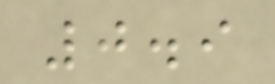0.9
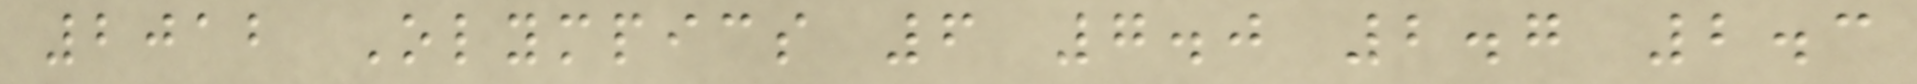2012 Olympics 6 7.0 2.7 2.3
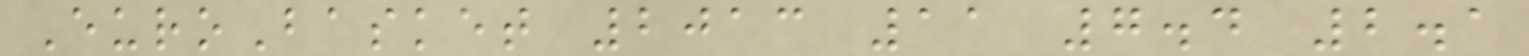EuroBasket 2013 11 7.4 2.1
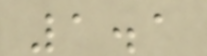1.1
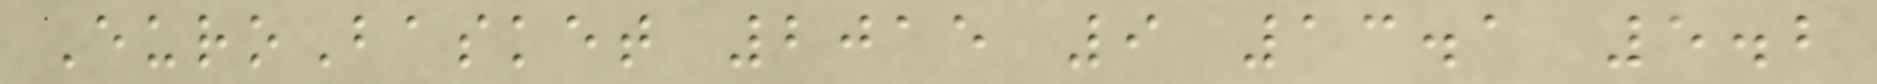EuroBasket 2015 9 13.1 5.2
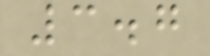3.7
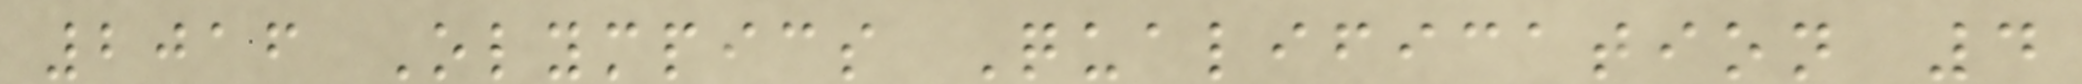2016 Olympics Qualification 4
